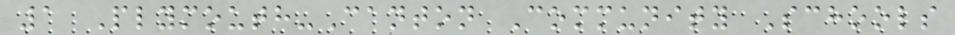1 Plymouth-Canton Community Schools
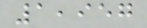1,957
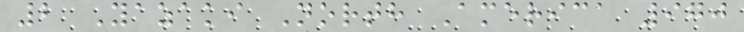2 Yazaki North America 970
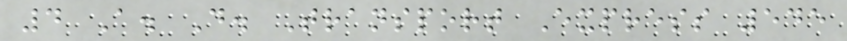4 A. D. Transport Express 545
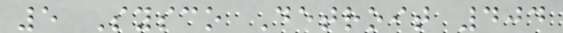5 Sysco Detroit 404
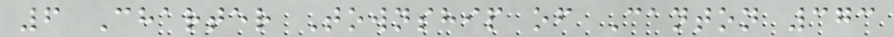6 Charter Township of Canton 373
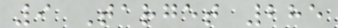9 Target 285
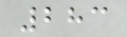283
